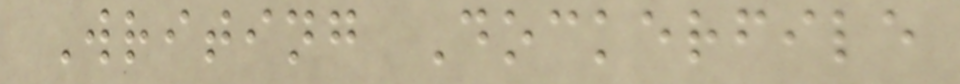Writing Dockerfile
